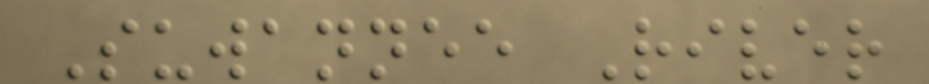Suwannee River
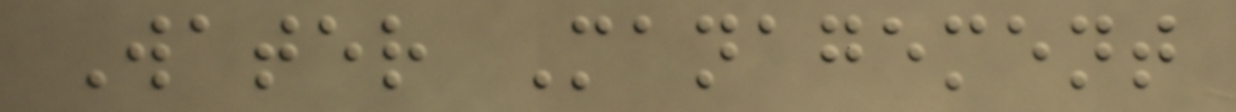Water Management
